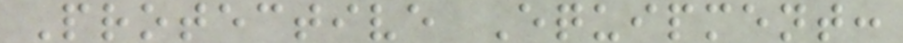Protective Equipment:
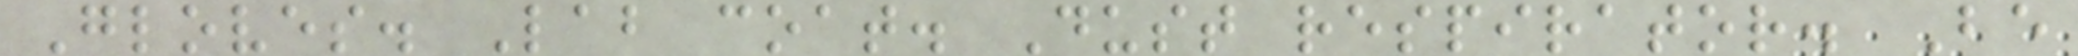Gloves. Lab coat. Dust respirator. Be
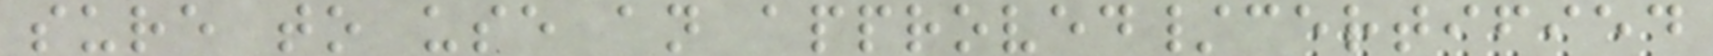sure to use an approved/certified
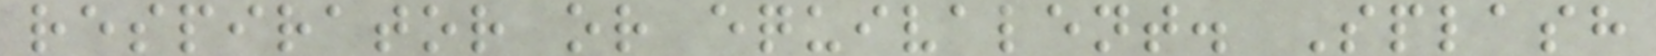respirator or equivalent. Splash
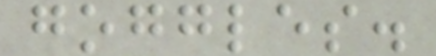goggles.
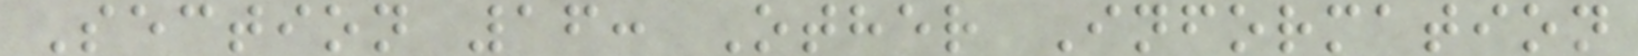Section 16: Other Information
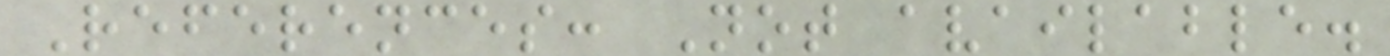References: Not available.
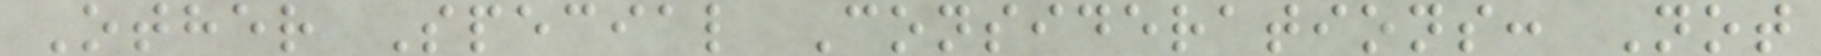Other Special Considerations: Not
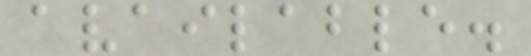available.
